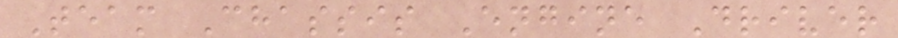Team Chassis Engine Driver
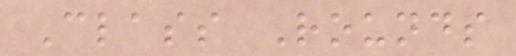Class Rounds
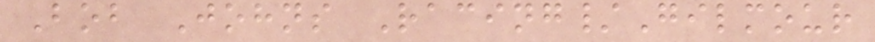Bob Johns Racing/Gilmour
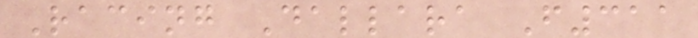Racing Dallara F311
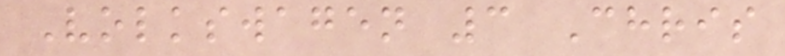Volkswagen 3 Chris
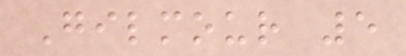Gilmour 5
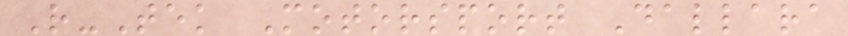R-Tek Motorsport Dallara
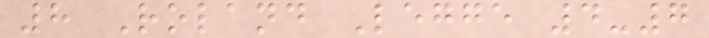8 Roland Legge 4-7
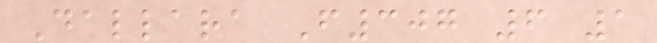Dallara F307 6 1
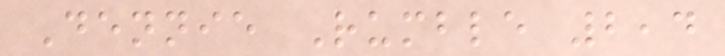Dennie Rumble 2,4
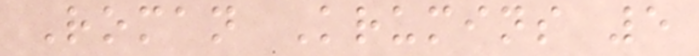Roman Krumins 5
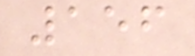156
